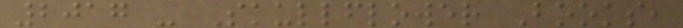2017 - Skullflower Books,
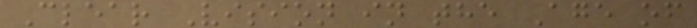Clear Vision in the Age of
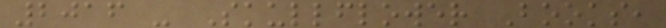2016 - Skullflower Books,
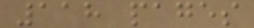118 pages
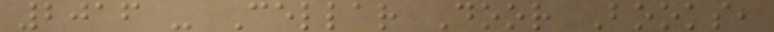2016 - Cellar Door Books,
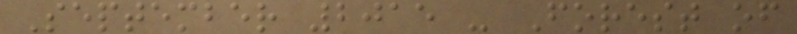September 2015 - Forest of
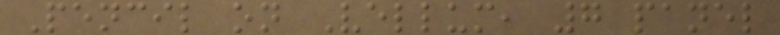Pencil on Vellum, 7 panel
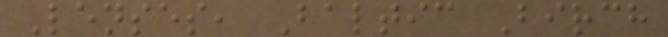Lenses, Baltic Birch
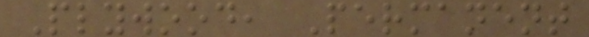Plywood, Permanent
